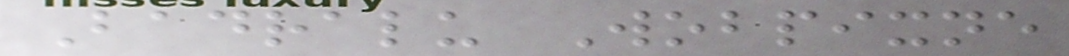Badralu Wobpixne
